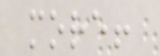more!
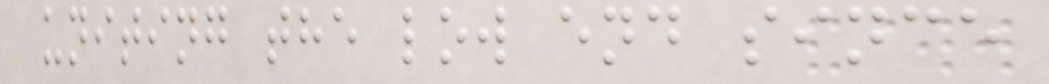uniting the low end since
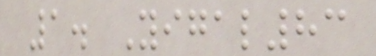1. Yigal83
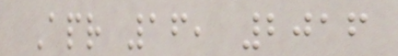Apr 16, 2016
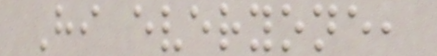Hi everyone,
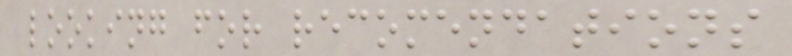looking for recomendations
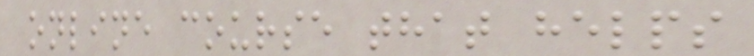online course that helps
